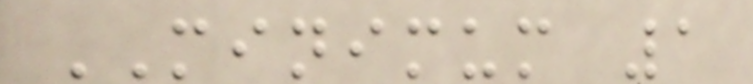MINIMUM 1
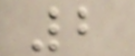2
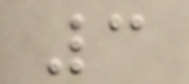3
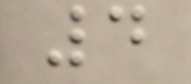4
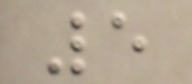5
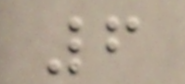6
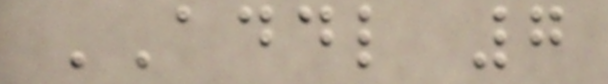ADDL 7
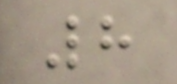8
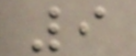9
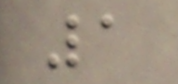1
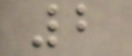2
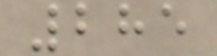285
